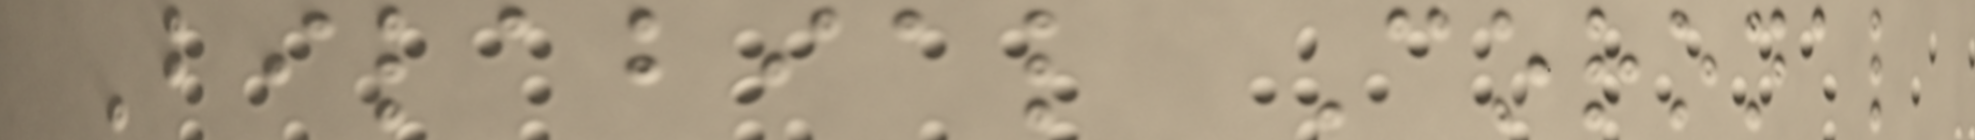Bilabial Coronal
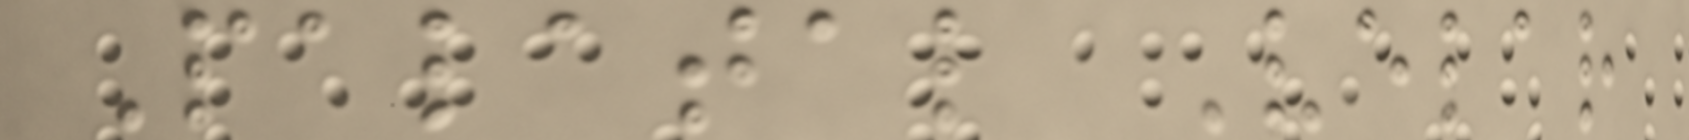Palatal Velar
